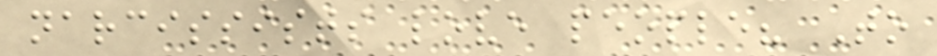narcissists love people? To
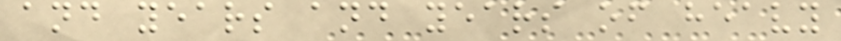and years and years of heavy
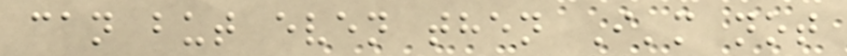can but even then I'm not
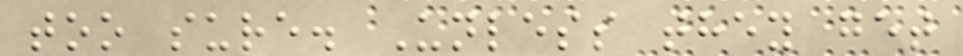too sure. Unless they get
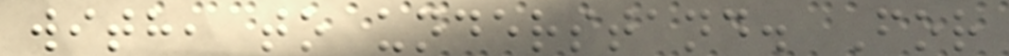with, to understand. For
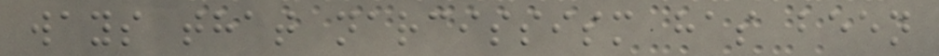ways that narcissism has been
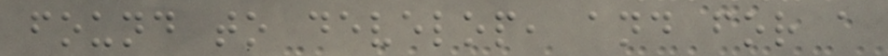found to develop, and for a
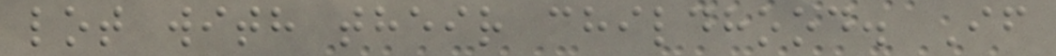lot with their childhood. If
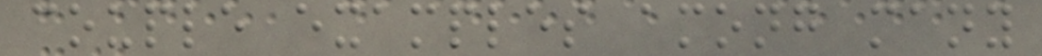couple examples among many
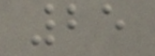25
